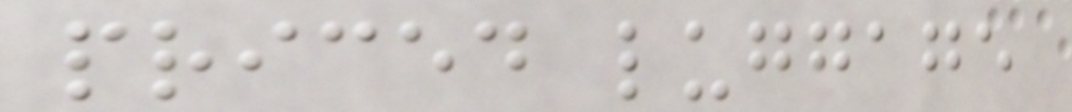priced luggage
